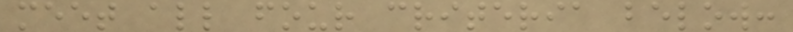meet all four criteria below:
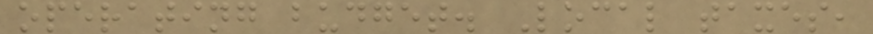operating budget. Local taxes,
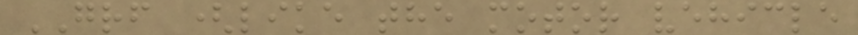GRF (like the motor vehicle
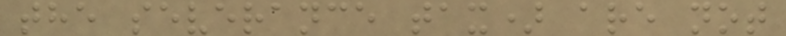the severance tax) are not
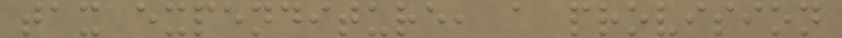tax expenditure, a provision
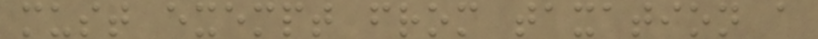must exempt from taxation a
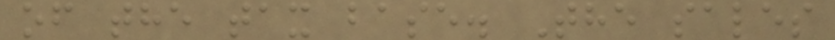of the tax base. The sales
